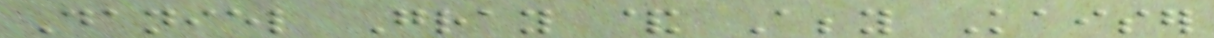Daniel Gray & Abby Kaiser
